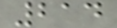214
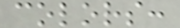colors:
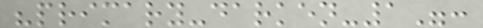"primary-darken-1":
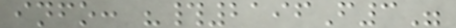info: "#2196F3"
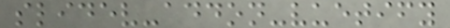slidev-addon-vuetify
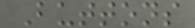Buttons
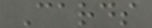Cards
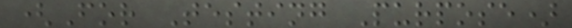(For Testing Purpose)
